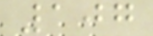107
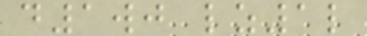d1wj lz1l
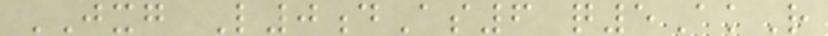JXG L0dAs6 q5AkR
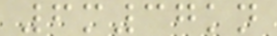6m37kn
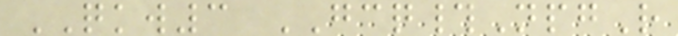QKW3 GCQ#NpgR
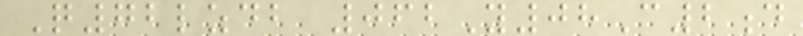Q72lzdb 062Y08C2d
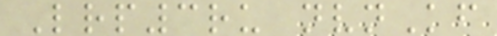Lrp3ru nvnKf
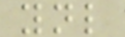ynl
